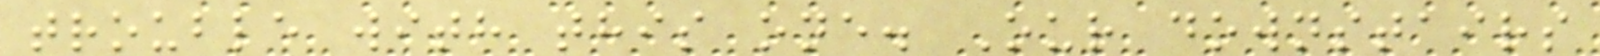trouble with this one. Our downstairs
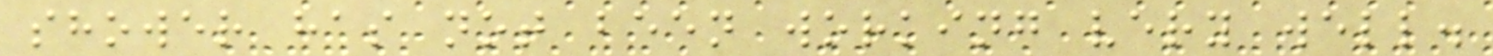shower has not been working very well.
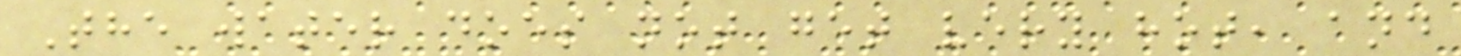The water does not get very hot, and
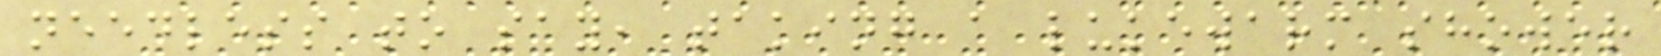needless to say, taking a lukewarm shower
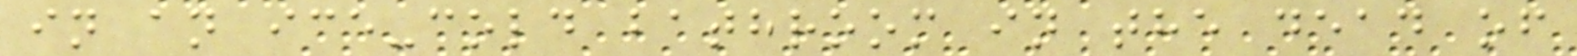in an ice-cold bathroom in the dead of
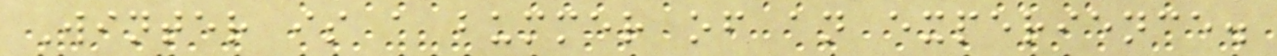Winter is a bummer of an experience.
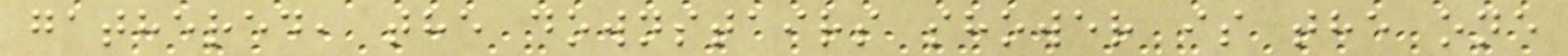gathered, the downstairs shower is the one
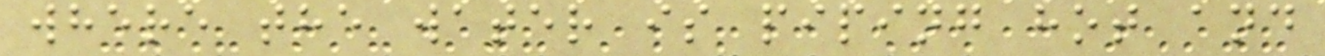where the water is piping hot and
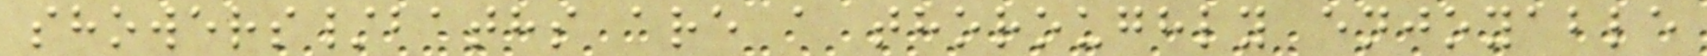showers/baths are a thoroughly enjoyable
